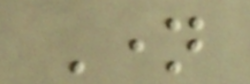Name
